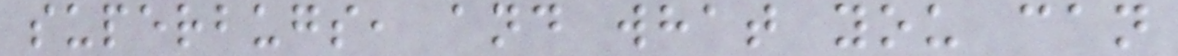superbugs, and what you can
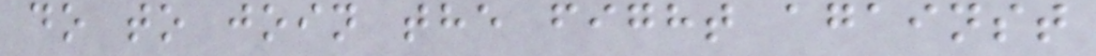do to join the fight against
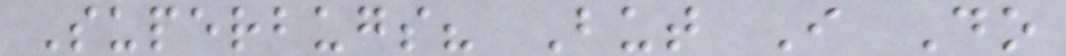Superbugs? But I Do
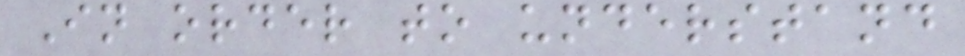In order to understand
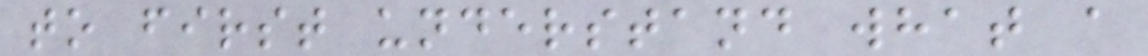to first understand what a
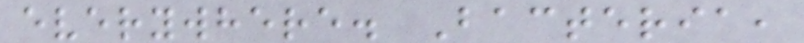everywhere. Bacteria,
